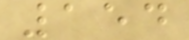154
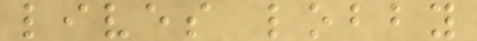lives lobby
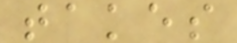takes
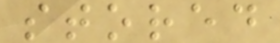stored
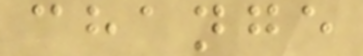change
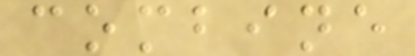combine
